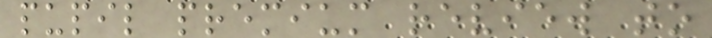pupil premium review to
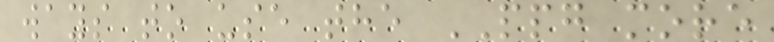ways to use the PPG more
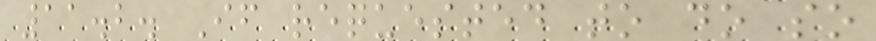11.2. If requested to do so
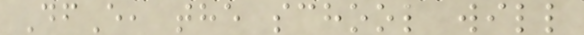DfE, the school will
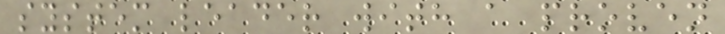system leader with a proven
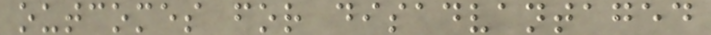outcomes for disadvantaged
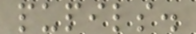pupils.
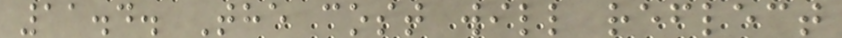11.4. The cost will reflect
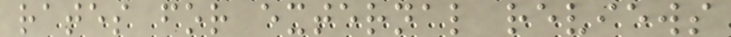rates for external reviews
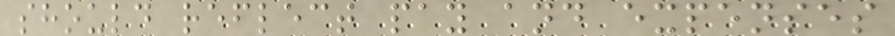should reflect pay and expenses
